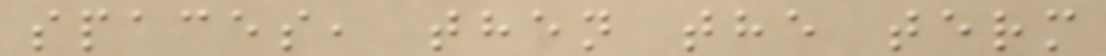spaces, then the term
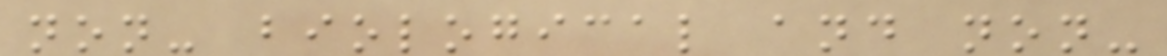non- biological and non-
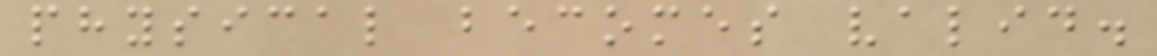physical becomes valid.
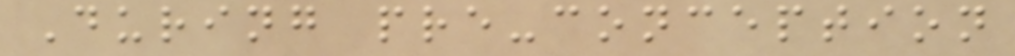During pre-conception
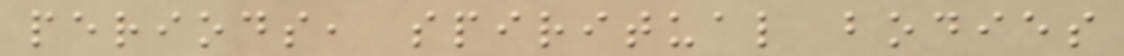periods, spiritual bodies
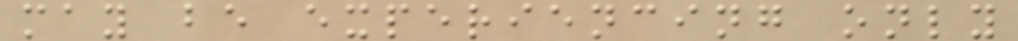may be experiencing only
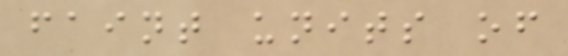faint units of
